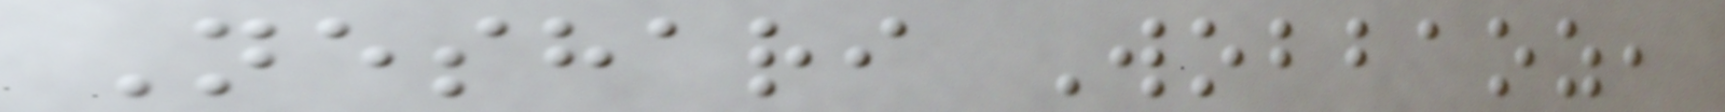Neshari Wobbaoz,
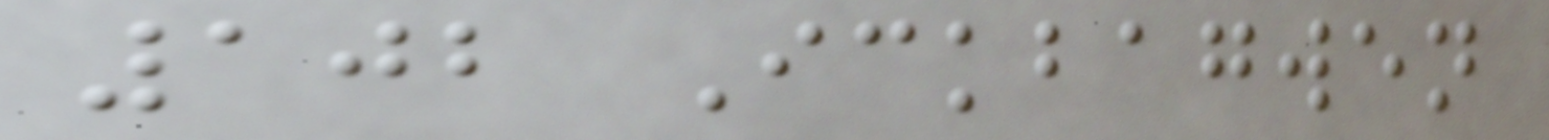102 Ickbagwen
